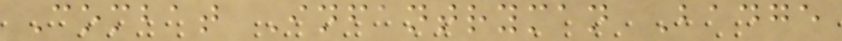Combat Infantryman Badge
